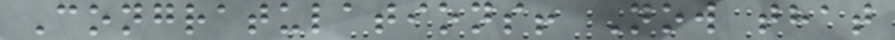Congratulations! Now that
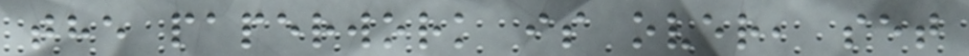the paperwork is over, set
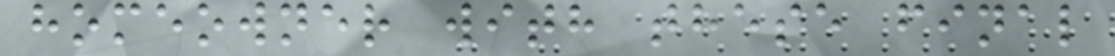homeowner with these final
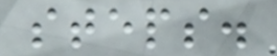steps.
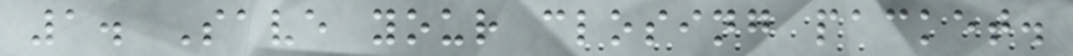1. Save your closing packet.
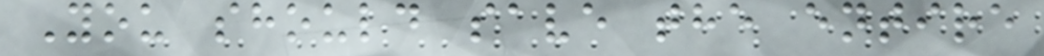You should save the entire
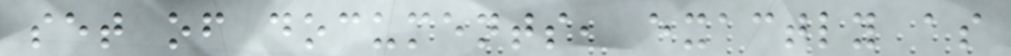set of documents, exactly as
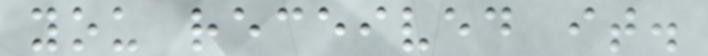you received it.
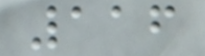116
